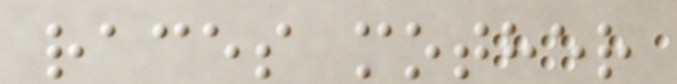races mother
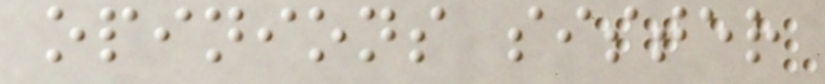opinions sister
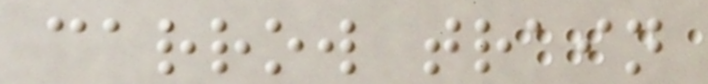carrow train
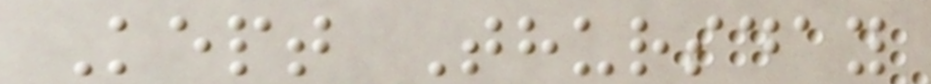Kept Thursday
